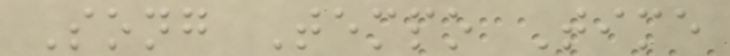Song Tempo Time
